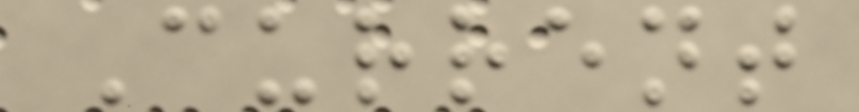Current
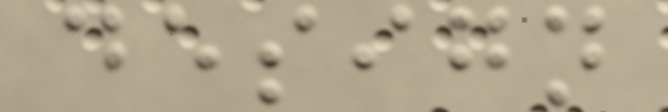design
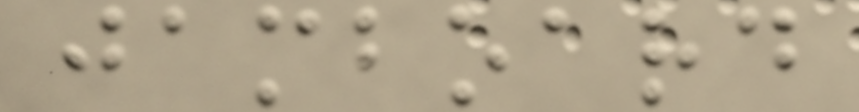jamboard
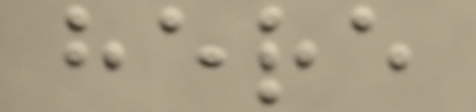here
